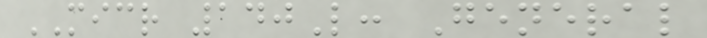MICR 140L: General
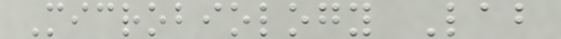Microbiology Lab
